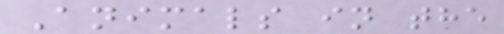Animals in the
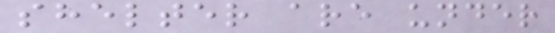shelter are under
